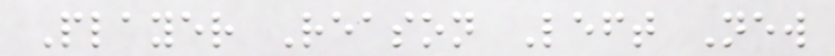Player Reason Left New
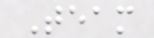Team
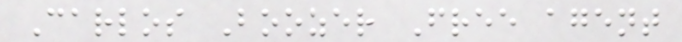Carlos Boozer Free agent
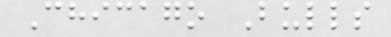Chicago Bulls
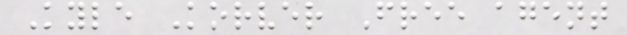Kyle Korver Free agent
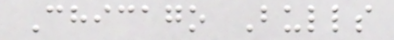Chicago Bulls
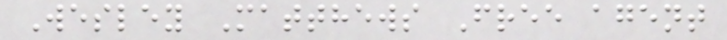Wesley Matthews Free agent
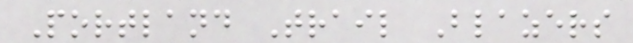Portland Trail Blazers
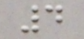4
